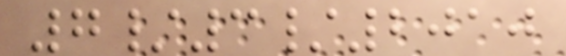7/3/2010
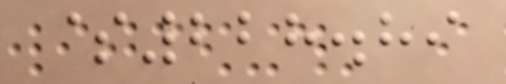$228.89
